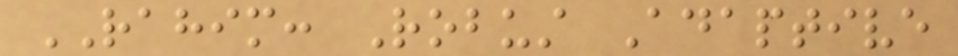RAHIM: Robust Adaptive
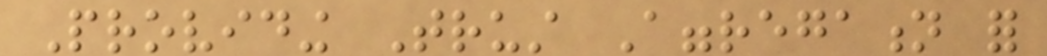Providing Trust Aggregation for
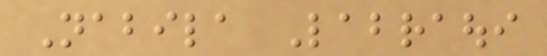Nabila Labraoui
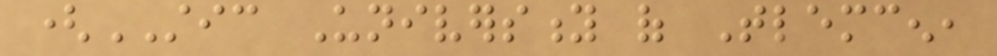(STIC University of Tlemcen,
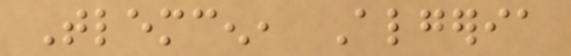Tlemcen, Algeria
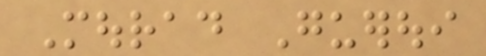Mourad Gueroui
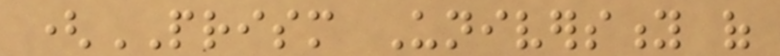(PRISM University of
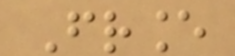France
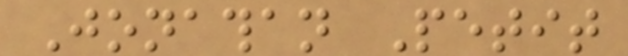Jonathan Petit
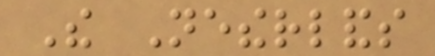The Netherlands
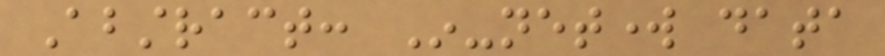Abstract: In-network data
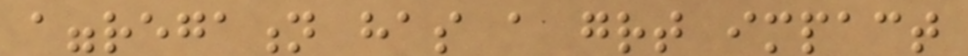aggregation has a great impact
